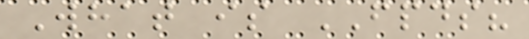What is FPDS?
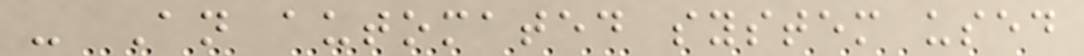- An automated system used
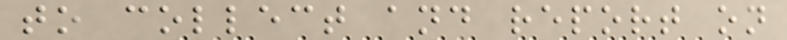to collect and report on
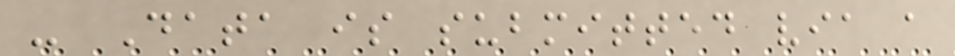- Data is submitted via a
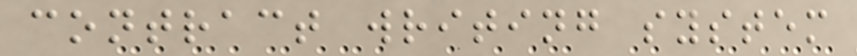contract writing system
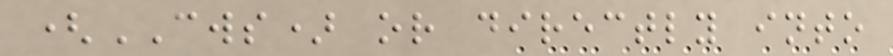(CWS) or directly into
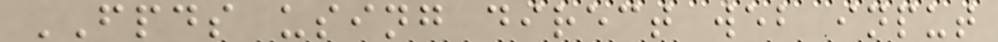FPDS using direct web input
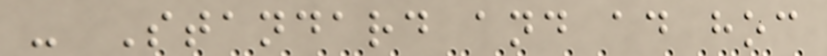- Standard and ad hoc
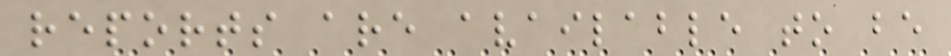reports are available to be
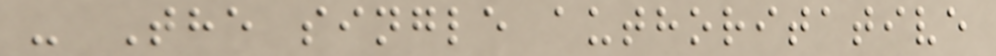- The single authoritative
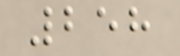258
